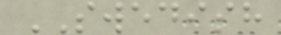SWEDISH
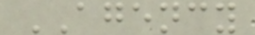AGENCY
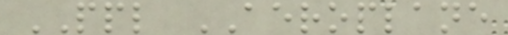PPL AEROPLANE
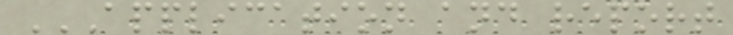APPLICATION AND REPORT
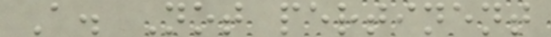A. Not pertinent
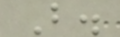B.
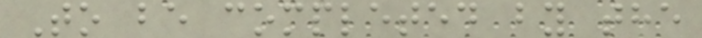To be completed by the
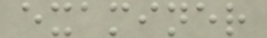examiner
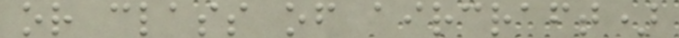or class of aircraft)
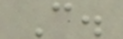C.
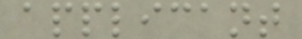applicant
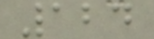124
